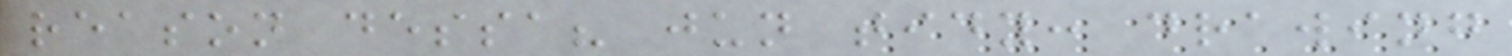reason dessa? jun tidy: drawing
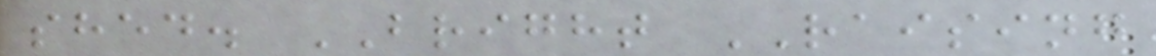shed. BRIGHT RAISING
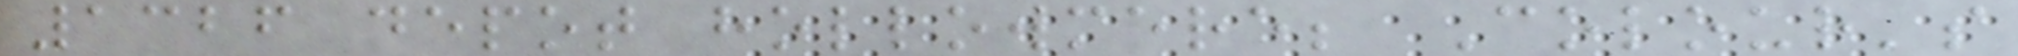1326 depot hollowmere; Colour's
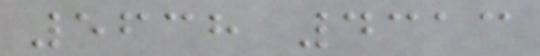5638 4313
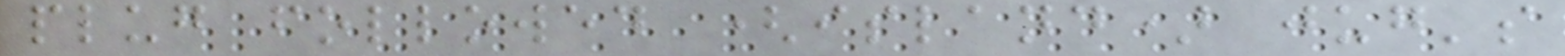plug followed (island) jug's
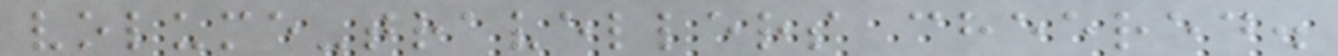volume-travellers cheered.
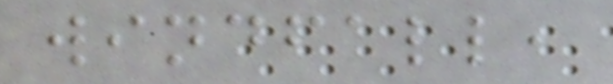windfall,
